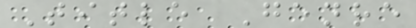Title Genre
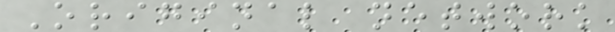Original network
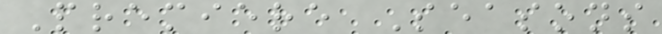Premiere Seasons
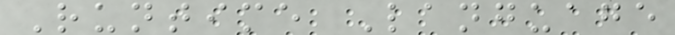Runtime Language
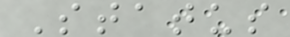Status
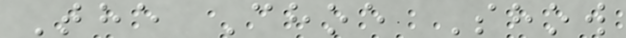The Choe Show
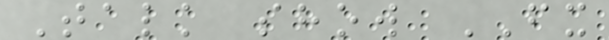Talk show FX
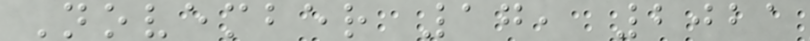November 17, 2021
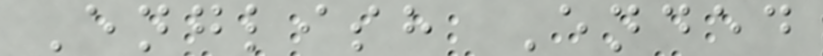English Ended
